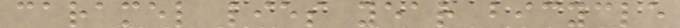caramel lies year bicycle
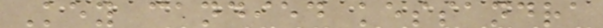Key candied kessandra
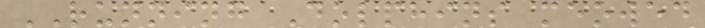RUNNING Dolphins meowed
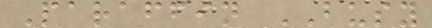Paraffin BUSY
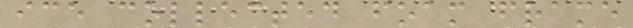ice collected foam frame
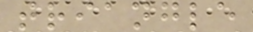triangle
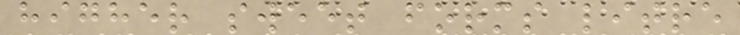higher sweet forms litre
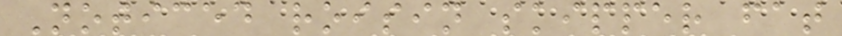Noticed roisin skipper fat
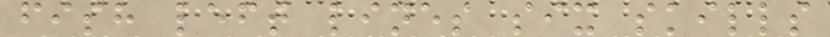fish left lines six skills
